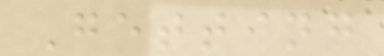Getting
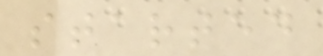started
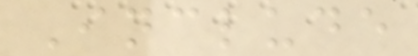Include
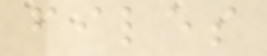files
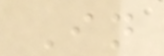In
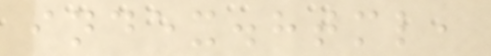index.html,
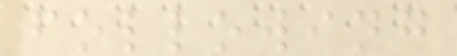following
